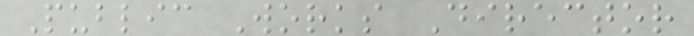Public Works Director
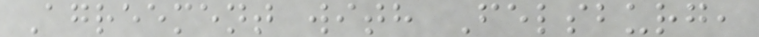Agreement with Felsburg,
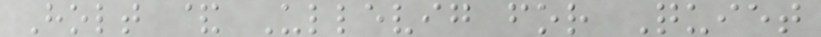Holt & Ullevig for Quiet
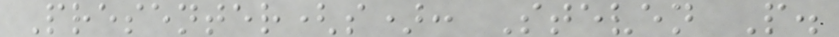Presenter(s): Steven P.
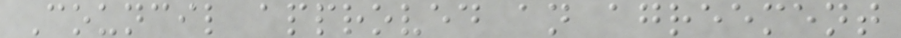Council approved an agreement
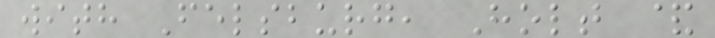with Felsburg, Holt &
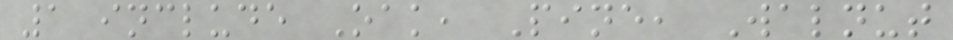1 include Oak, Pine, Walnut
